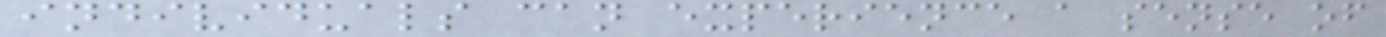individuals can experience a sense of
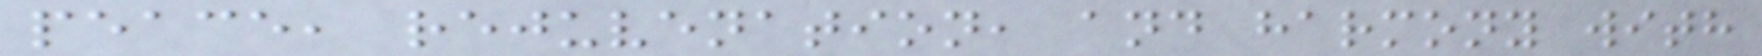peace, rejuvenation, and harmony with
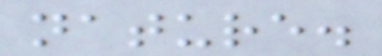nature.
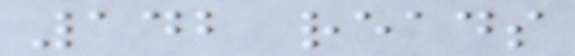142 reads
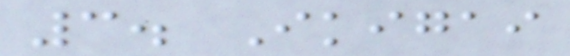3. Ikigai
